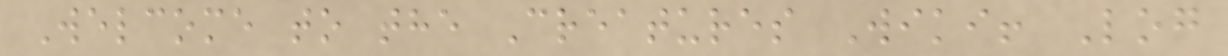Welcome to the Creatures Wiki! Log
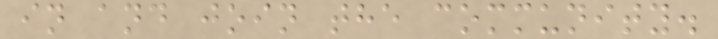in and join the community.
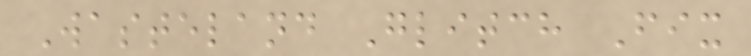Wasteland Glitch Fix
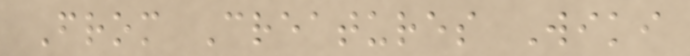From Creatures Wiki
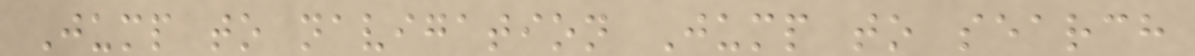Jump to navigation Jump to search
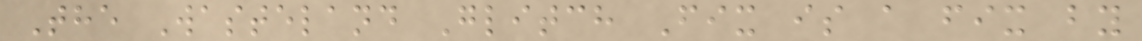The Wasteland Glitch Fix is a fix by
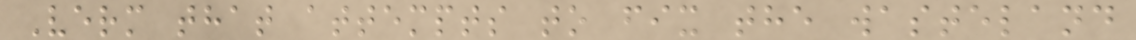Verm that attempts to fix the wasteland
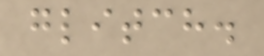glitch.
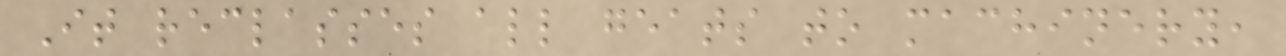It reclasses all geats to machinery,
